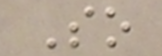So
